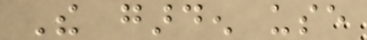The garden use
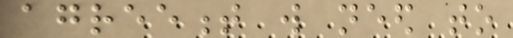agreement will need to
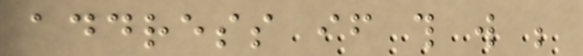address if this will be
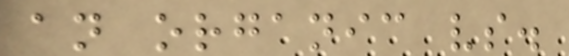an organic vs.
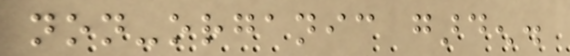non-organic garden.
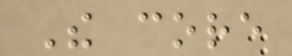The core
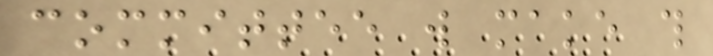committee will make this
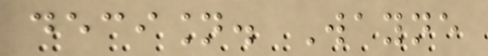decision. Wayne
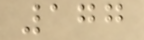177
